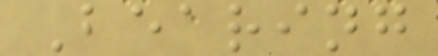Bearing
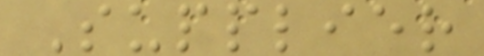Supplier
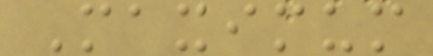Maximum
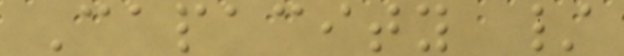Capacity /
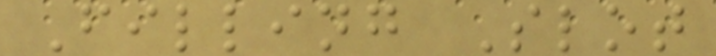Filling Slot
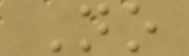No
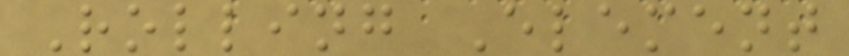Rolling Element
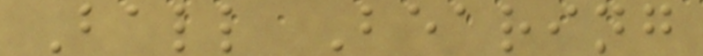Ball Bearing
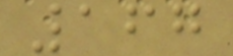167
